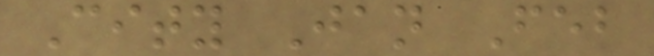City Jan Feb
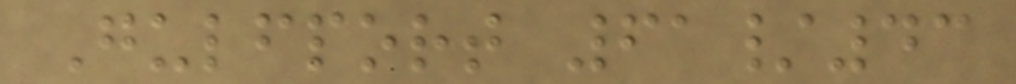Gulfport 61/43
